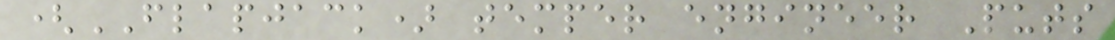(FLAPJACK) temper engineer Puts
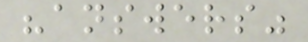"answers"
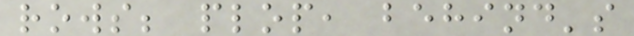rows; plop, behind's
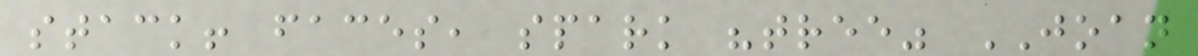stack! faces, spark "tree" JOAN
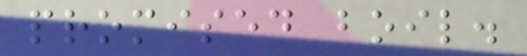promised boil.
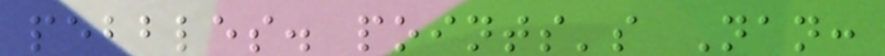pebbles. points's Nan:
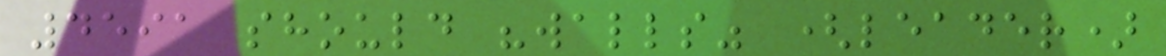4591 should "walls" (leader)
